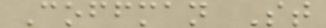Coffman St
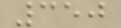350
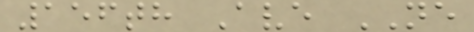156th Ave NE
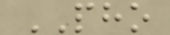PHO
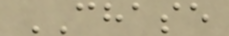CHASE
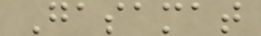Gasamat
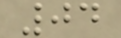04
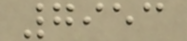7953
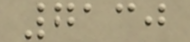7130
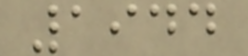1944
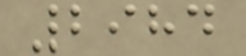2984
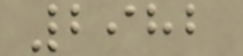2982
